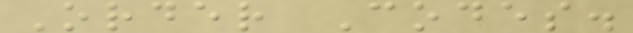Order Codes.
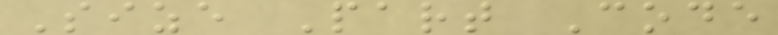Size Part Code
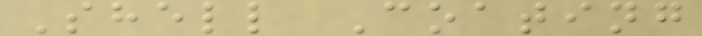Shell Coating
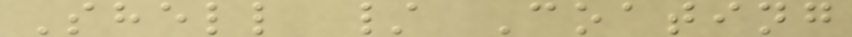Shell / Coating
